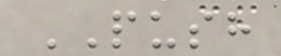PUSH
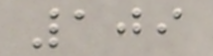109
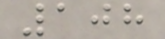108
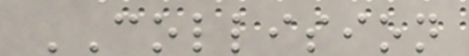COLLISION
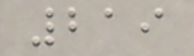219
